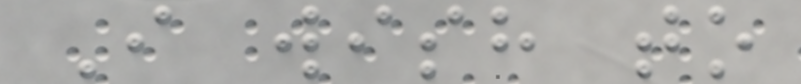I wish to
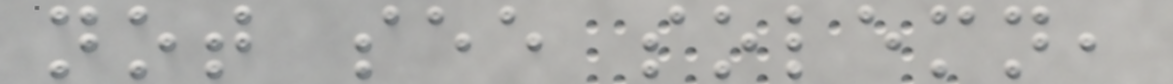not see solemn,
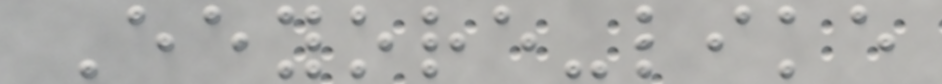Eeyore-like
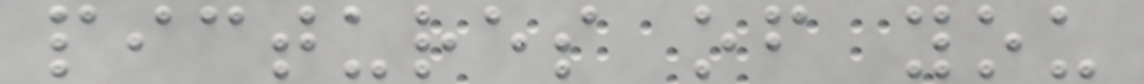pictures of you
